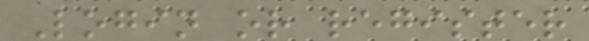Login or register
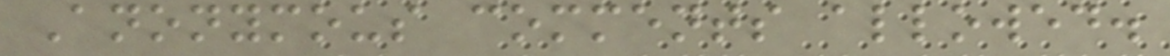Anonymous comments allowed.
